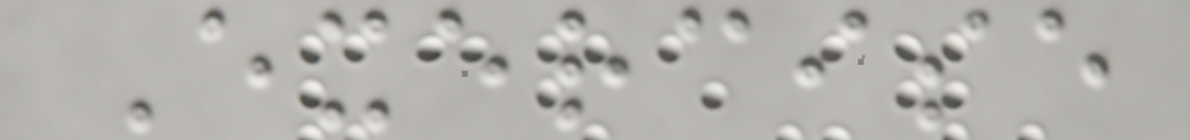Exercise
